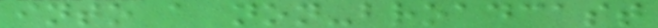into a non-broadcast
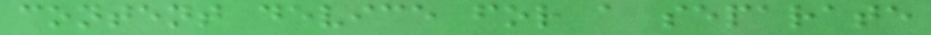content device for a separate
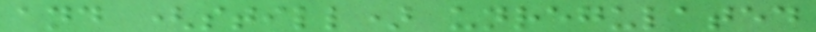and (still) unregulated
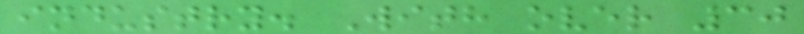industry. With over 30
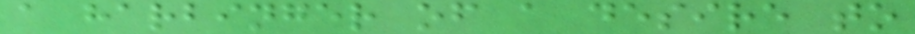a harbinger of a desire to
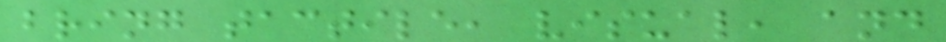bring tactile, visual, and
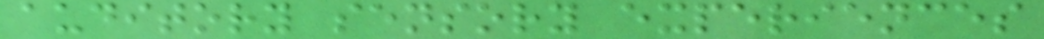auditory sensory experiences
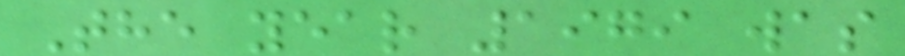The year 1979 was
